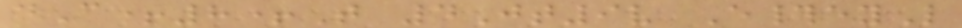dC+8+T 4Jt9v E#eyL
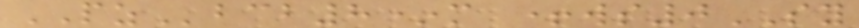PZbcb8*m +ws0SY
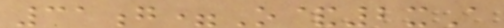31g=O&2xA
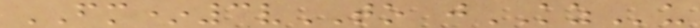FM*3vTO jKZu
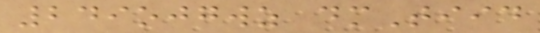249ojgwz dmTiid
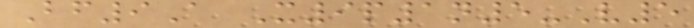Bf9A X9p1n5-V5
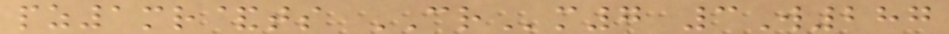pz1mr&ts CRm7 3W287
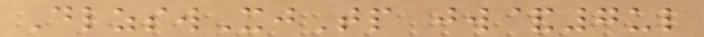DlzswXjTp jw&7ul
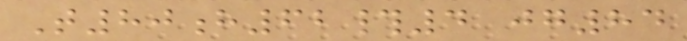T80h62#4 jg84
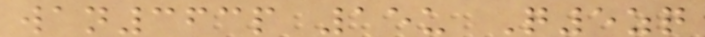wan363p 15u Q5zq
